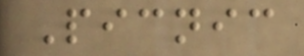Picnic
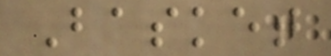Basket
